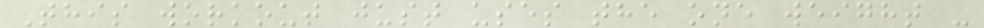This workout just uses the one weight -
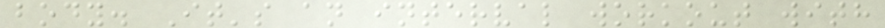body. It's an interval workout with
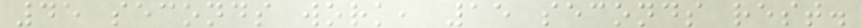45 seconds work, 15 seconds rest.
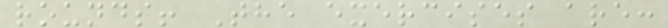rounds! The exercises are:
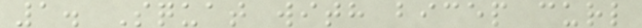1. Squat with bicep curl
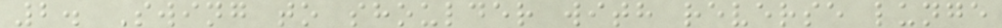2. Swing to shoulder with reverse lunge
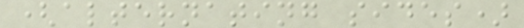(alternating sides)
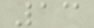13
